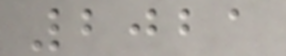2021
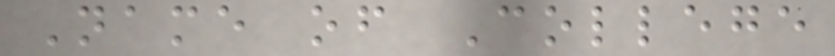Name of College
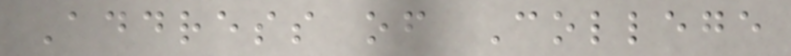Address of College
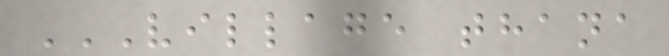VILLAGE THANA
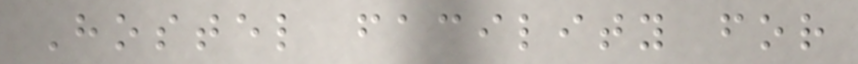Hostel facility for
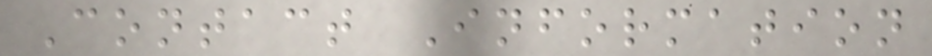Contact Information
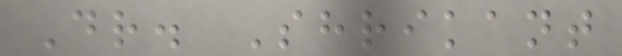Dr. Shrikant
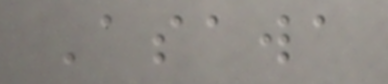Asawa
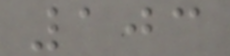103
